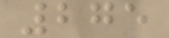275
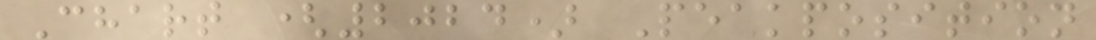Chart (2024) Peakposition
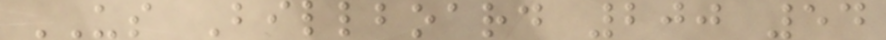US Billboard 200 54
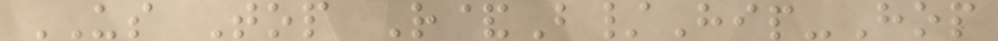US Top R&B/Hip-Hop
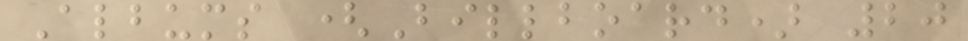Albums (Billboard) 20
